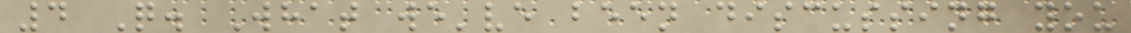4 Q. What we've been discussing you
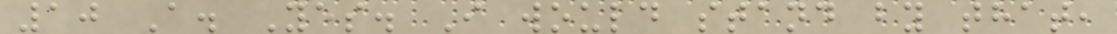10 A. Yes. I would stand by that,
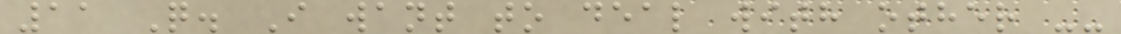11 Q. I want to deal with other --
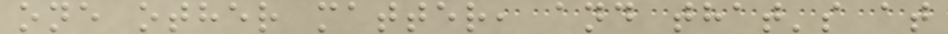one other matter, and that's at
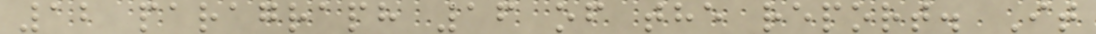12 paragraph 16 of the report. It
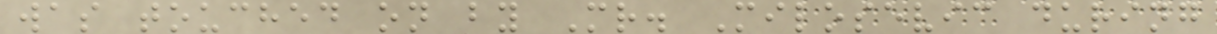was touched on by Mr. Milosevic during
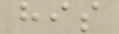his
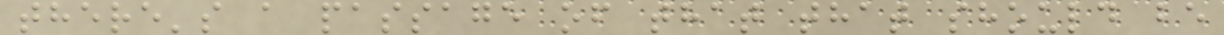there's a passage of that that should be
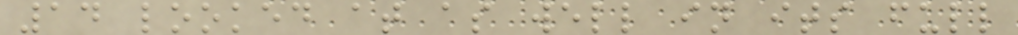14 looked at as well in its full
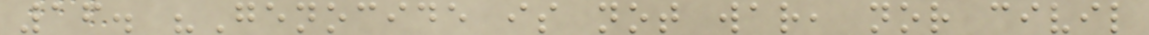16. "Genocide is not war, nor civil
